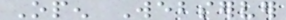Open Webserver
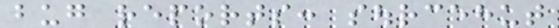bug reports: sourcehut
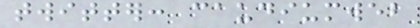twitter: caudiumweb
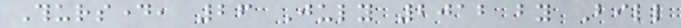Thursday, 26 July 2012 by Bill
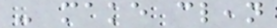- make clean
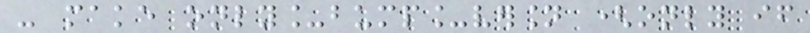- make only_bump_version (only if
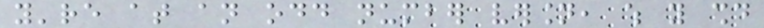you're at an odd number version, which you should
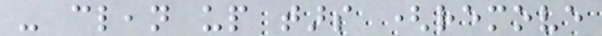- clean up tars (remove
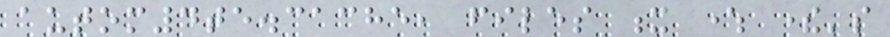autom4te.cache, files x where there's
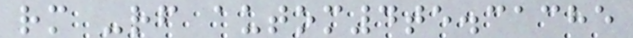rm -rf autom4te.cache
